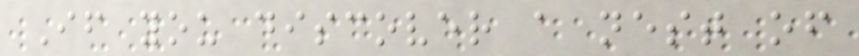If you discover a nest of
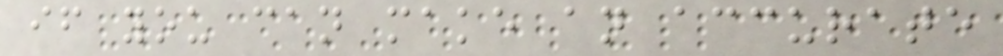if you can make an accurate
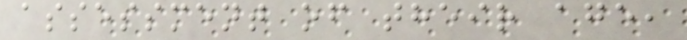assessment of their age,
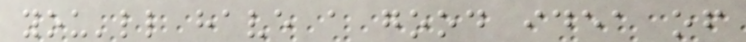you'll have a good idea of
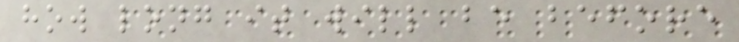how long it will be before
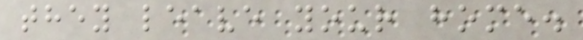they leave your home.
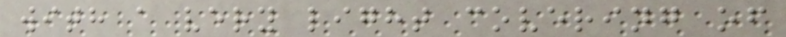with a very light covering of
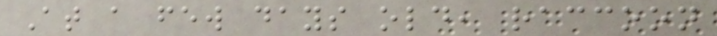At a few days old, raccoon
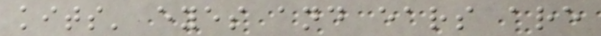kits' eyes and ears are
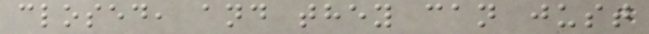closed, and they can just
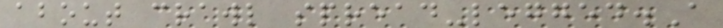about crawl spread-legged.A
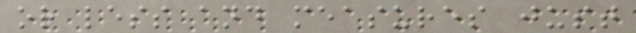or less and measures just
